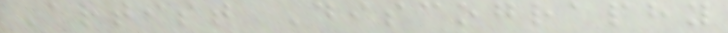Artist Discography
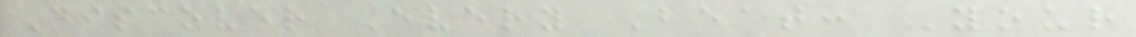Discover Every Beat: Your
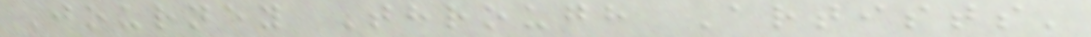Journey Through Artists'
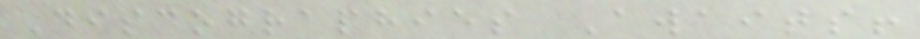Discographies Awaits!
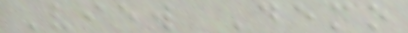View Demo
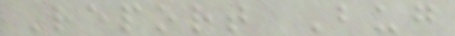Report Bug
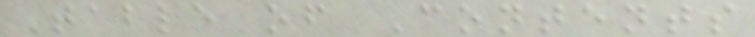Table of Contents
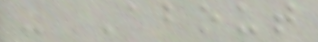- About
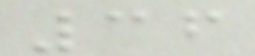36
